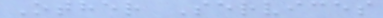Other Services
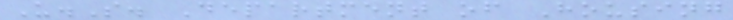U.S. Department of Housing
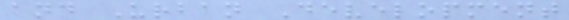and Urban Development
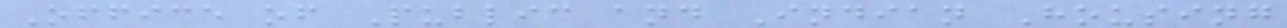Office of Public and Indian Housing
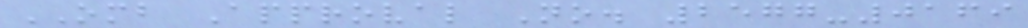OMB Approval No. 2577-0169
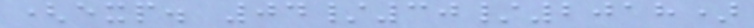(exp. 04/30/2018)
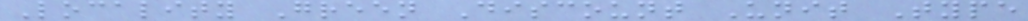Locality Green Discount Unit Type
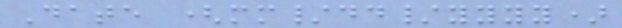Date (mm/dd/yyyy)
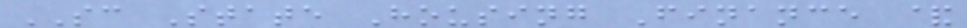SC State Housing Finance &
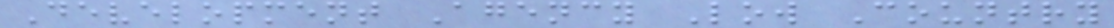Development Agency Low Country
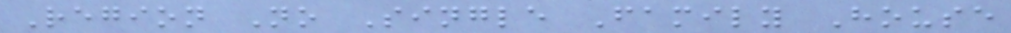Region No Single Family House
